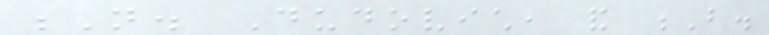N. Dudovich, and B.
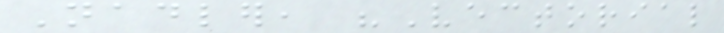Nadler, "Vectorial
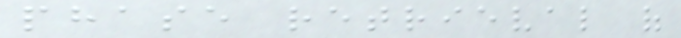phase retrieval of
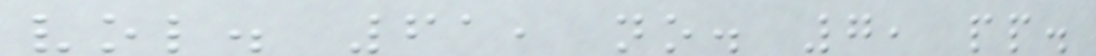vol. 61, no. 7, pp.
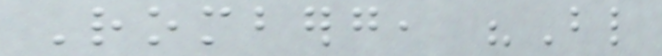Romberg, "Blind
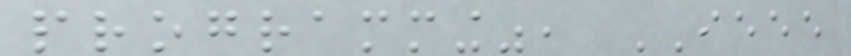programming", IEEE
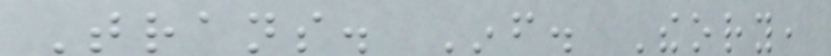Trans. Inf. Theory,
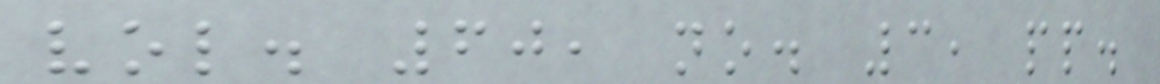vol. 60, no. 3, pp.
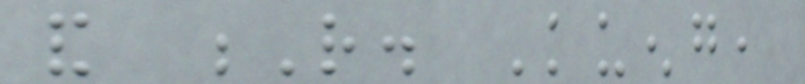and R. Kueng,
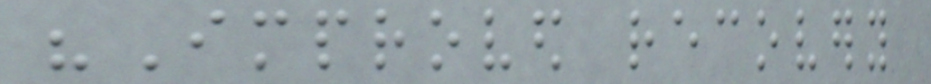"Improved recovery
